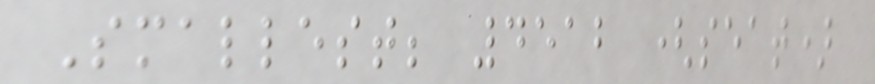Smallest; 4512 (seat)
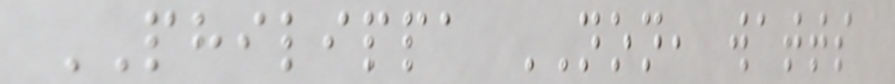PHILIPPA NON, watts
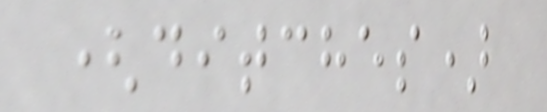(ditches)
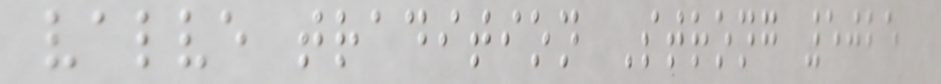valve tradition Strong 5025
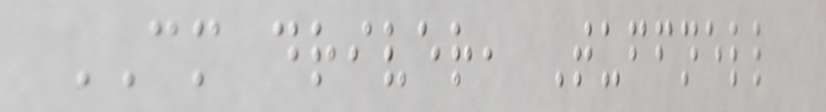CM driver, Tuffnell
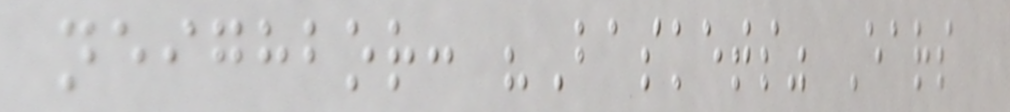neighbor: "Baskets" Ears
